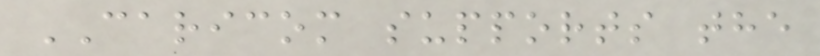CARICOM supports the
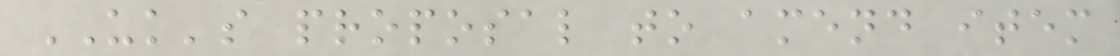UK's proposal to amend item
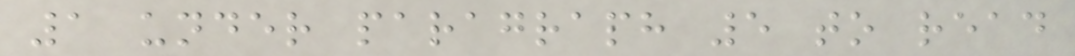1 under paragraph 5 to read
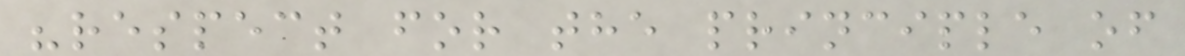"respect for the principle of
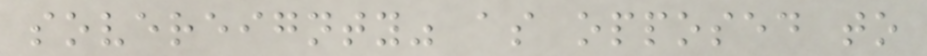sovereignty" as opposed to
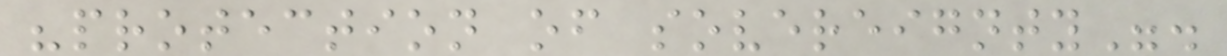"protection of sovereignty".
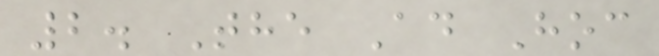2. The Ad Hoc
